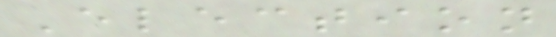Election
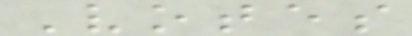Votes
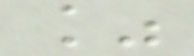%
